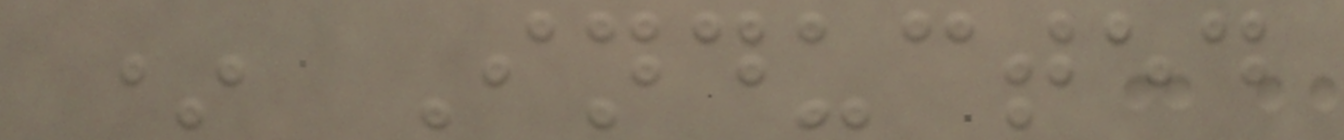* Inducted
